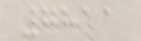7811
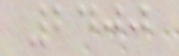2400
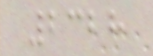2328
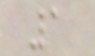1
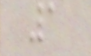1
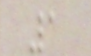1
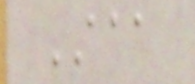AAA
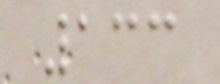133
